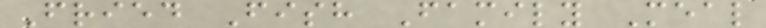Fried Fish Family Meal
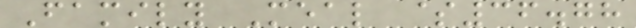Family Meal $36.78
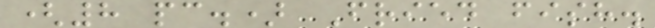(8 pc.) Fried fish.
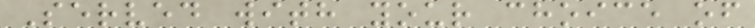Served with your choice of
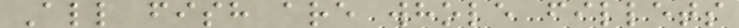All fish are whole fillets
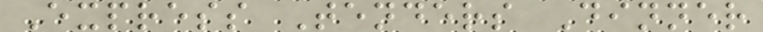Express Tenders Dinner
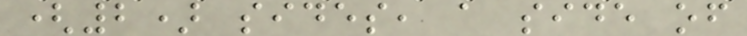(2) sides, a side of
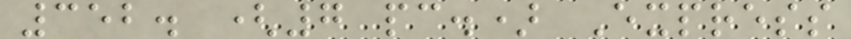352. (7 pc.) Express
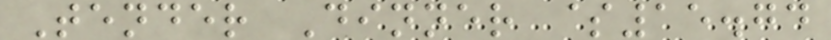Tender Dinner $15.74
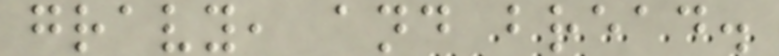gravy, and bread.
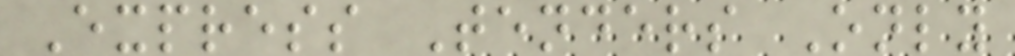Express Tenders Only
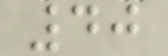40
